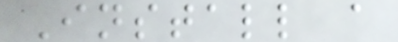Install a
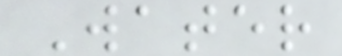Water
